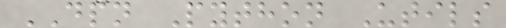DPN Python Utils
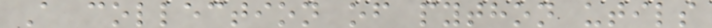A collection of python utils
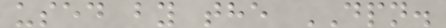used by the DPN.
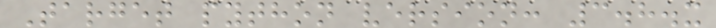Target python version: 3.8.x
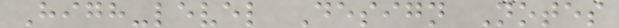High-level Design Notes
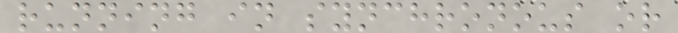running in synchronous or
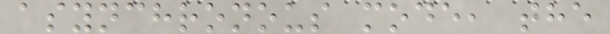asynchronous mode, the
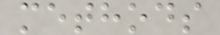methods
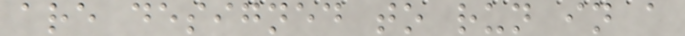are designed to run in a
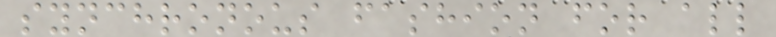synchronous fashion for all
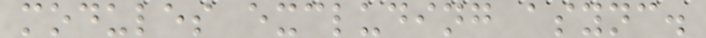modules excluding async.
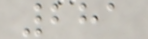281
